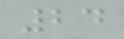24
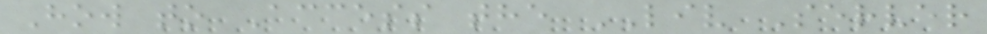How to Access the LIV Server
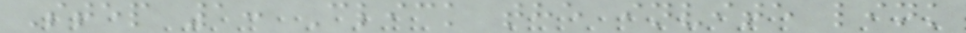Step 1: Click the invite link
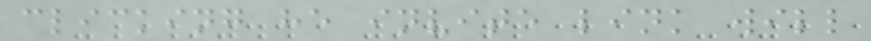clicking he invite link will
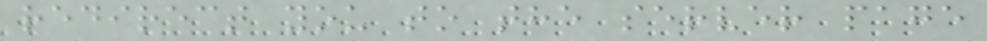redirect you to the server page
